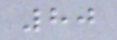80
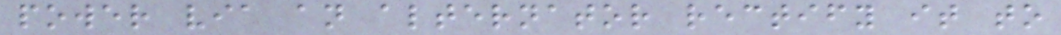power via an alternator rectify it to
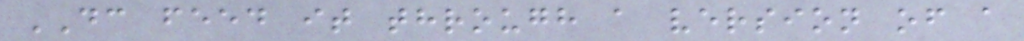DC feed it through a version of a
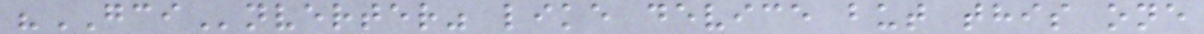"GCInverter" like device but this one
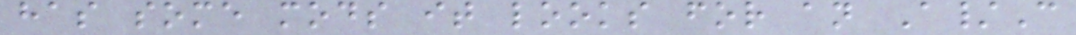has some mods it looks for an A/C
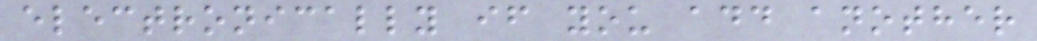electronically if you add another
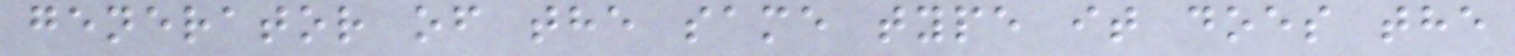generator of the same type it does the
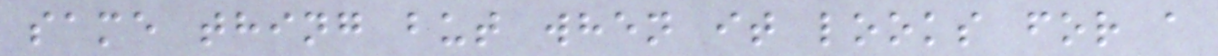same thing but when it looks for a
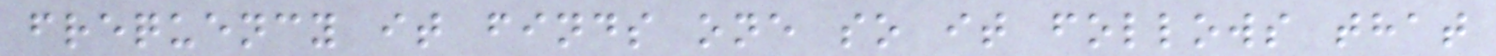frequency it finds one so it follows that
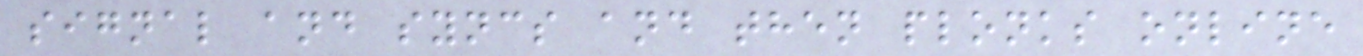signal and syncs and then plonks online
